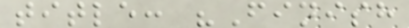title: "Finish
